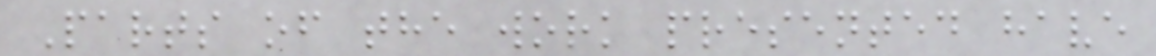Parts of the work presented have
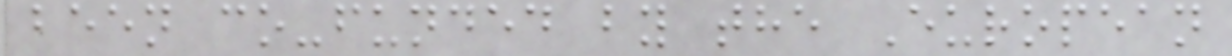been co-funded by the European
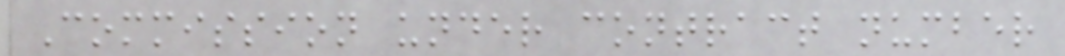Commission under contract number
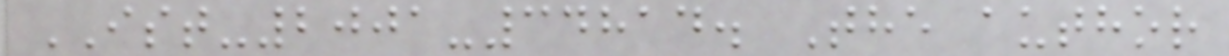IST-2001-34814. The author
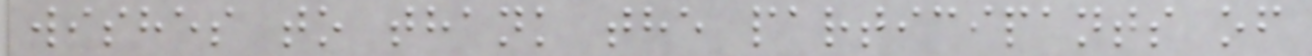wishes to thank the participants of
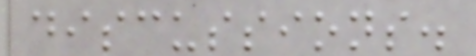discussions.
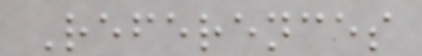References
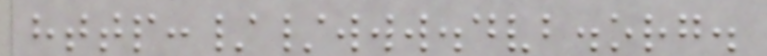http://www.dvb.org.
